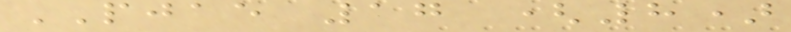PJAE 17 (8)
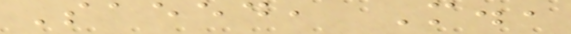Saeed, M.,
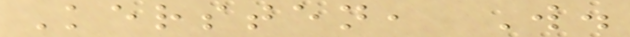Kersten, W.
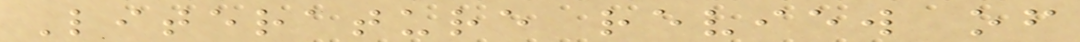Literature review of
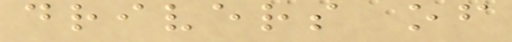drivers of
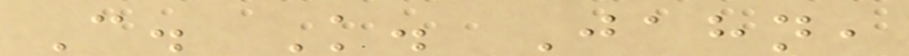C. K. Jahn,
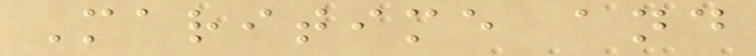Maritime and
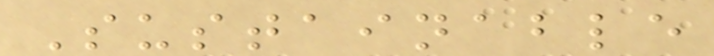Sustainable
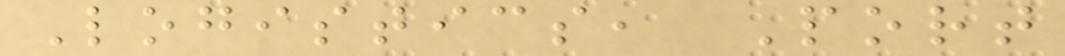Logistics, Port
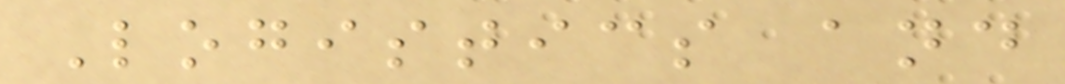Logistics and
